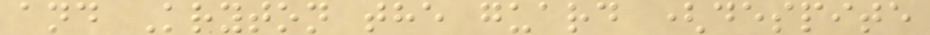and Kryton the guard (despite
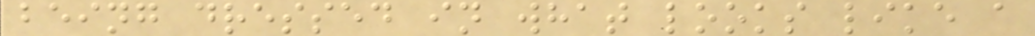being dressed in what looks like a
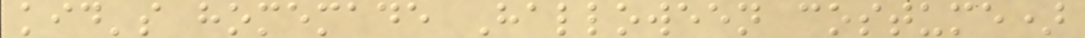kid's homemade Halloween costume)
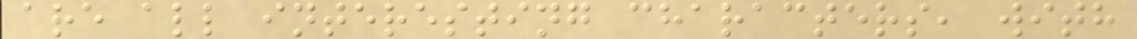are all interesting characters, with
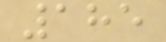185
